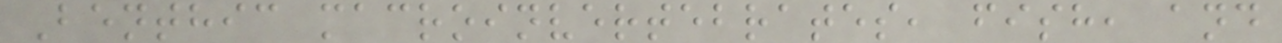Benthic macroinvertebrates, fish, and
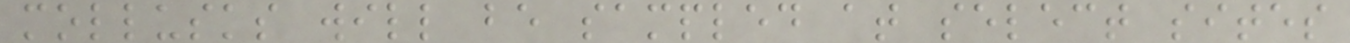mollusks will be sampled at select sites
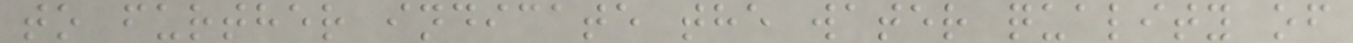to further indicate the water quality of
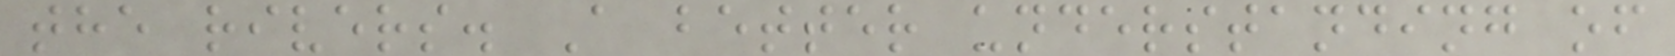the rivers. A better understanding of
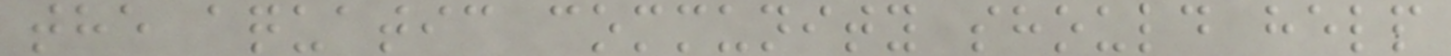the aquatic community should help
